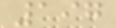197
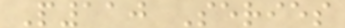P110 Series
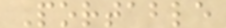Portable
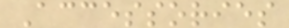Accessories
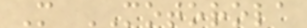M MOTOROLA
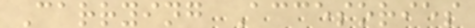Carrying Accesories
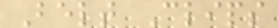Belt Clips
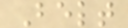Belt
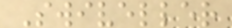Swiveller
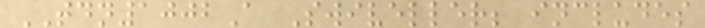TDN1002A Swiveller; includes
